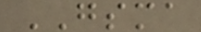GSMA
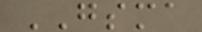GSMA
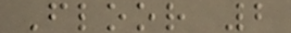Floor 2
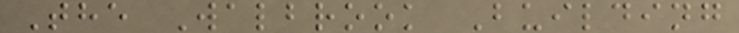The Walbrook Building
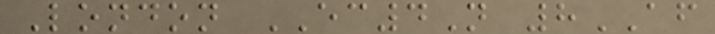London EC4N 8AF
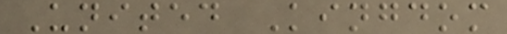United Kingdom
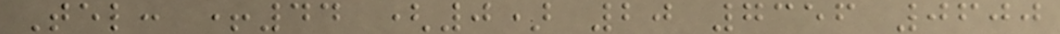Tel: +44 (0) 20 7356 0600
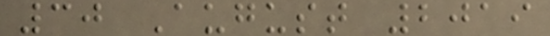30 August 2019
